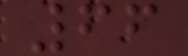66
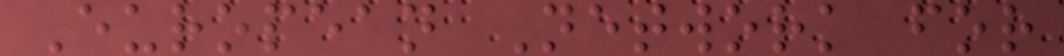European Network for
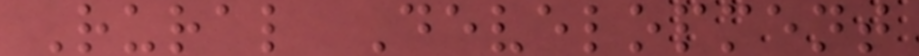Rural Development
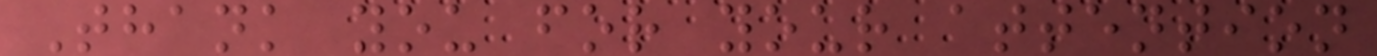Thank you for your attention
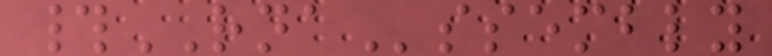#RNAssembly
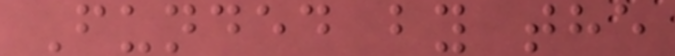Funded by the
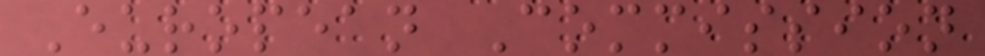European Commission
